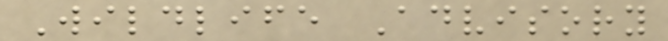Wildlife Advisory
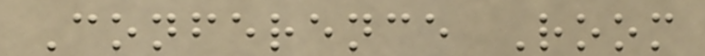Conference Room
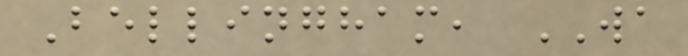Bellingham, WA
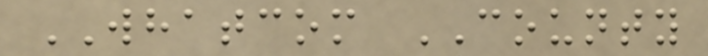WHATCOM COUNTY
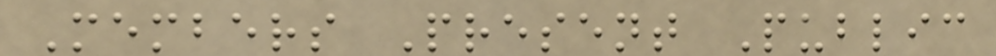Members Present Public
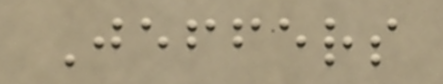Jeffers
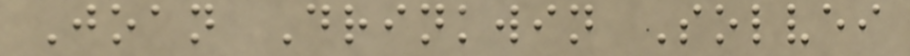Joan Drinkwin Solvei
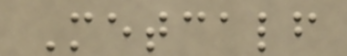Metcalf
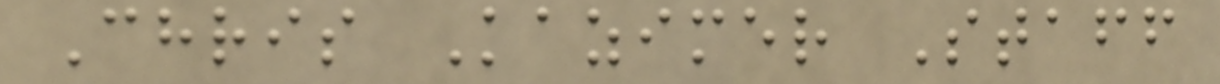Chris Kazimer Staff
